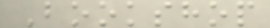Bookshop
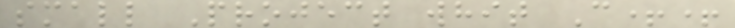small Project whit C++
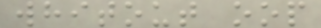whitout oop
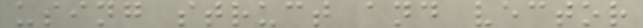using struct and vector
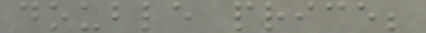double price;
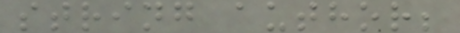string author;
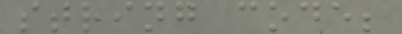string code;
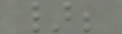};
